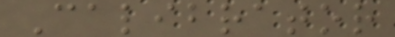Calibrator
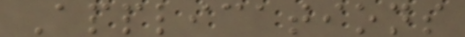Applications
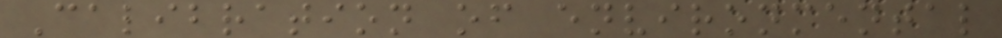Calibration of environmental
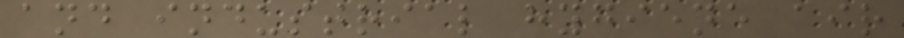and industrial hygiene air
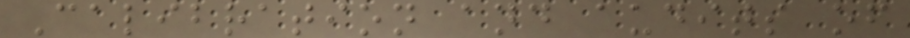Calibration and audits of
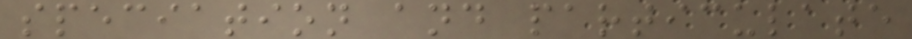speciation and particulate
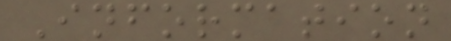Information
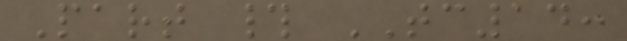Part # TC14:
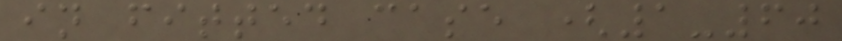in fitted case (1-60
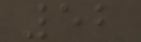52
